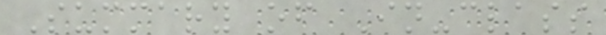Summary of In-class
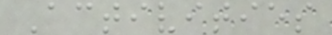Activities
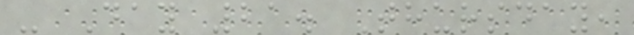- Day 21. Thursday,
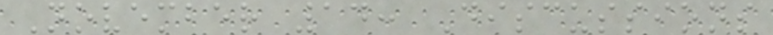November 14: Discussions
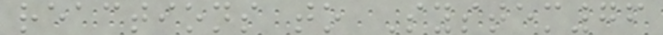reactions to System76
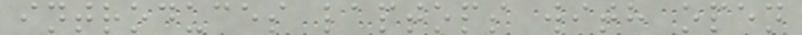introduces laptops with open
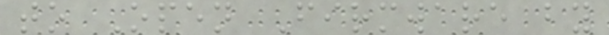to Open Firmware by
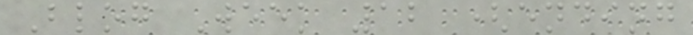Blog Week 12 (ending
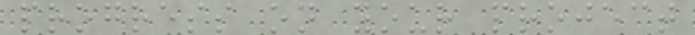progress on your project
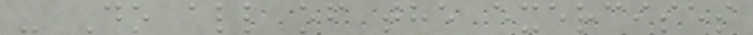- Do all of the exercises
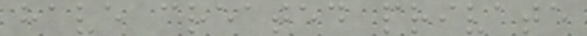have created private
